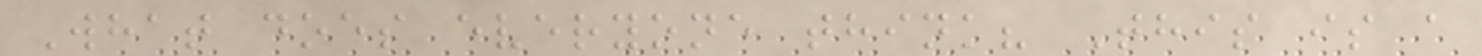What does everyone think? This is a
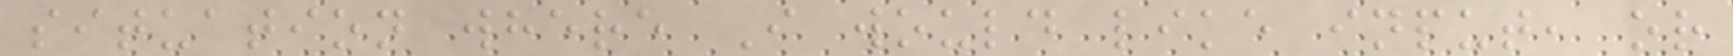situation where I would like input, or
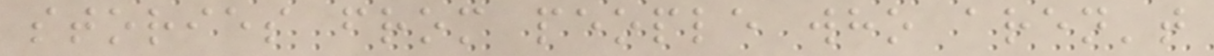stories from people who aren't
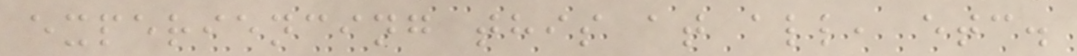experiencing this at all, etc.
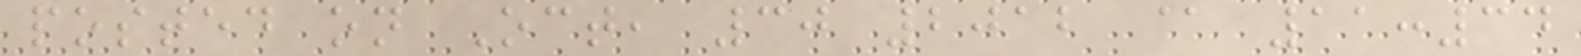posted on Oct, 30 2012 @ 11:34
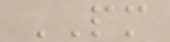PM
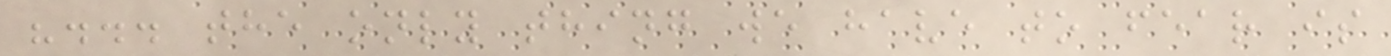"... the only thing we have to fear is
